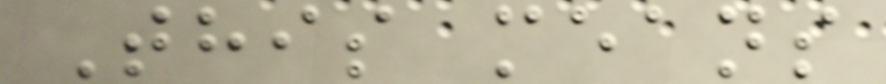This means
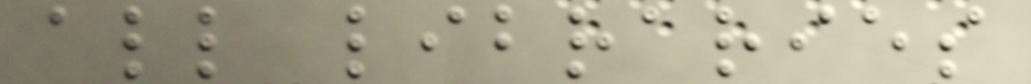all libraries
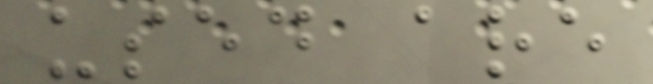used are
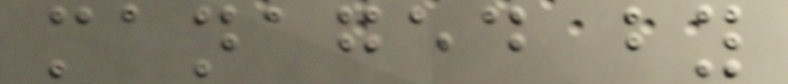managed by
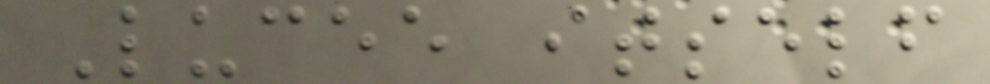Lucee itself
